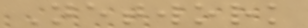Network
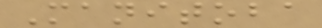Manitoba
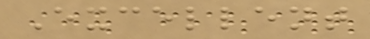Excellent
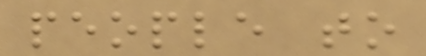people to
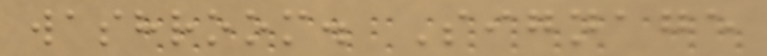washroom. Signage
